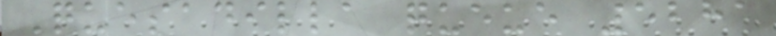Quesadilla queue 5281
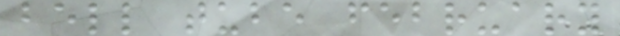bell tube february
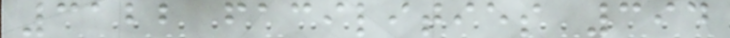3122 facilities 394
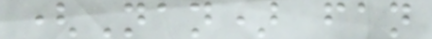(Nan) fan
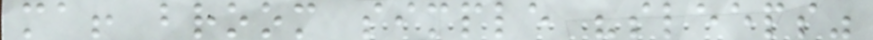ma! broom simple "sleeps"
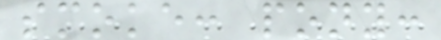smoke: pony:
